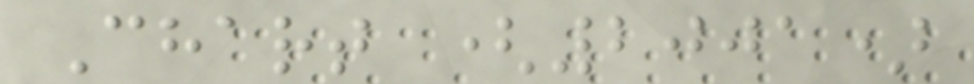Chart (2001)
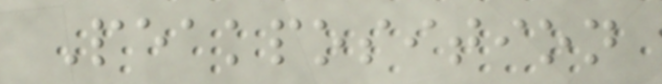Peakposition
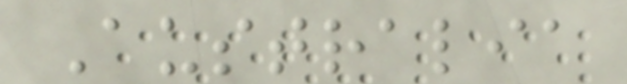Australia
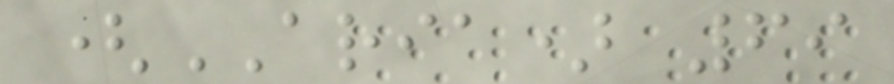(ARIA) 69
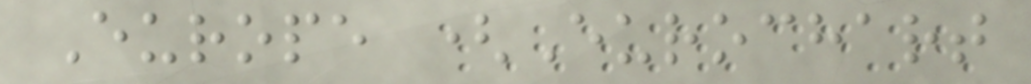Europe (Eurochart
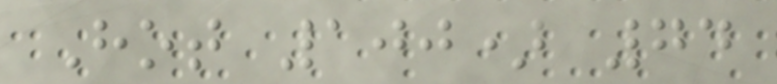Hot 100) 74
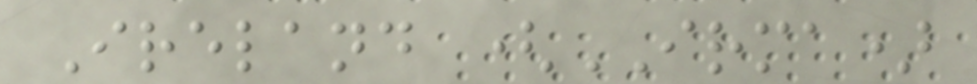Ireland (IRMA)
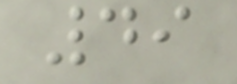49
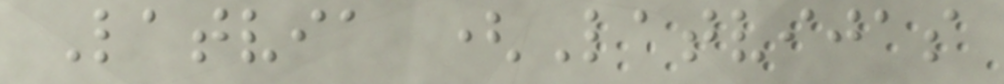Latvia (Latvijas
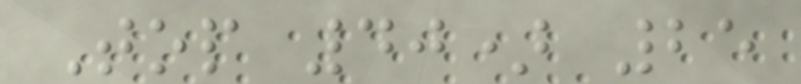Top 40) 25
